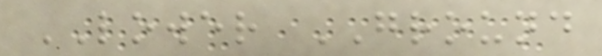LOWER GROUND
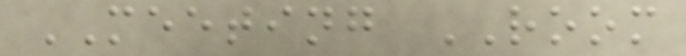MEETING ROOM
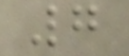7
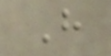H
